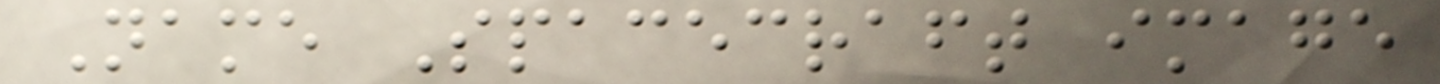Name Spacecraft image
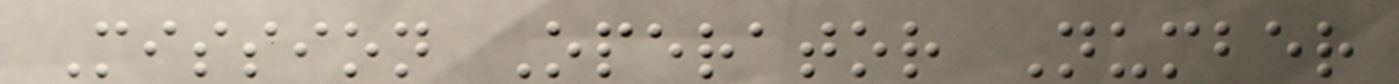Mission Operator Number
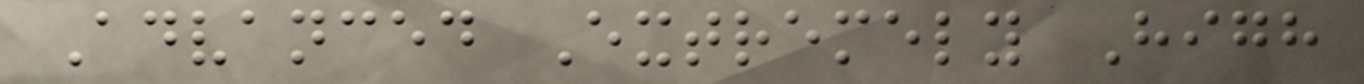Advanced Extremely High
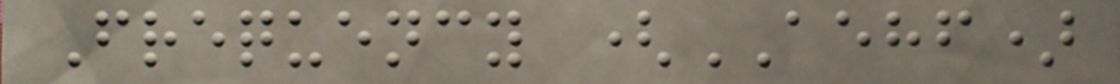Frequency (AEHF)
